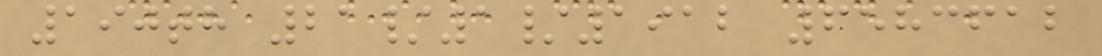190th 21/1/1912 6583612
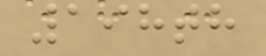198th
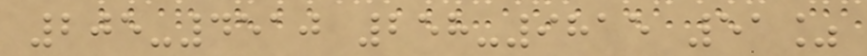205-4510 258-9815 51%
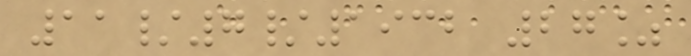11/7/1932 27%
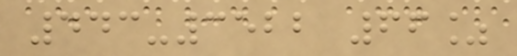443-3522 66%
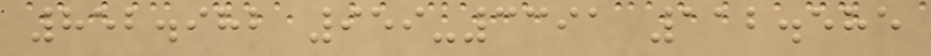852.982 959-3391 112.585
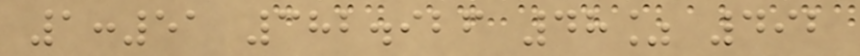1:51 382.926 48% 492
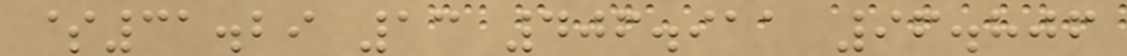$31.29 13 406.911 96.806
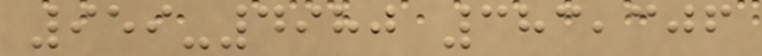959-4980 383,306
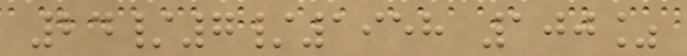24/7/1958 100%
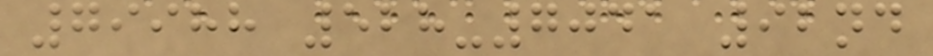79988 528-7041 92nd
